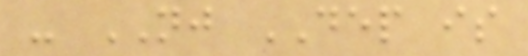- NJ DEP is
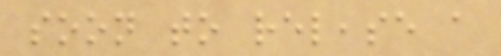soon to release a
